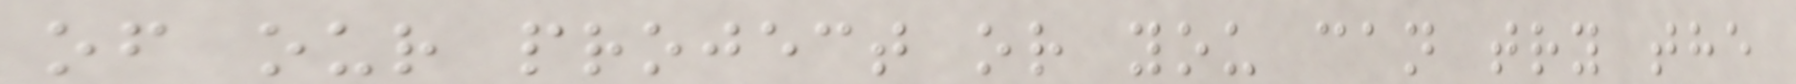of our project or you can try the
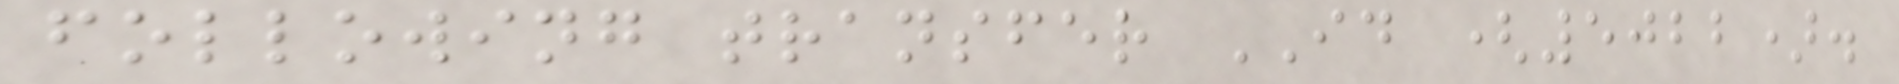following transfer ID (5022).
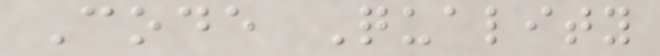Code Quality
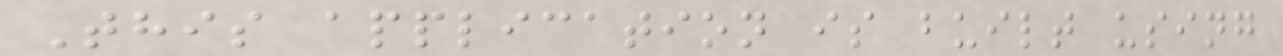This application is built using
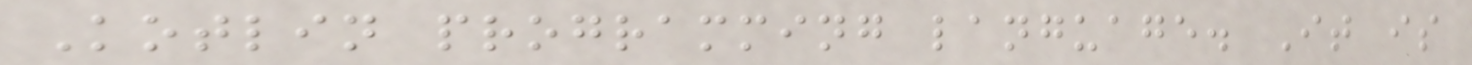Kotlin programming language. It is
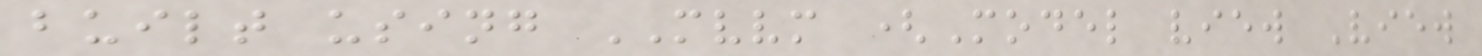built using MVVM (Model view View
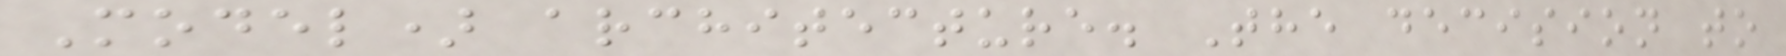Model) architecture. The decision to
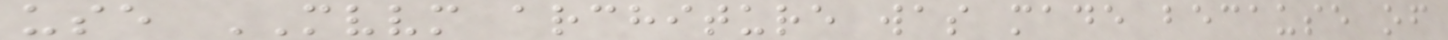use MVVM architure was made because of
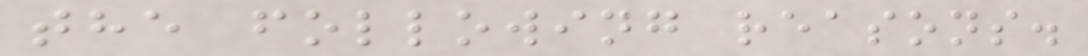the following reasons.
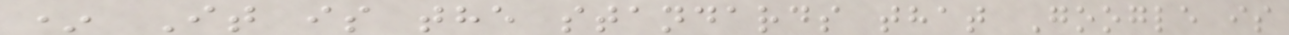* It is the standards that Google is
